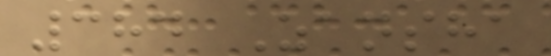384 Zansha
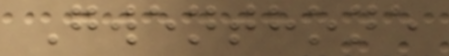Gwenthone
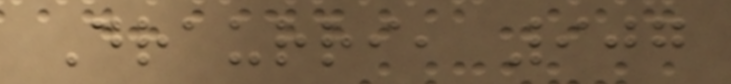Draurri, 907
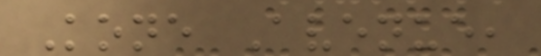Kone Avenue,
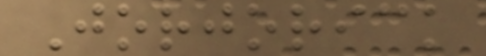Jorjorick
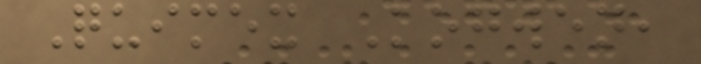Quimex Kogwen,
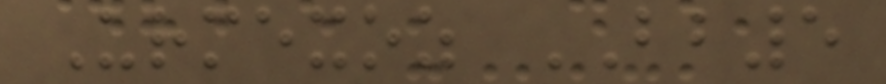Urmexoz BB5
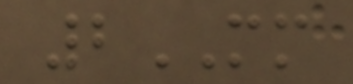2MM
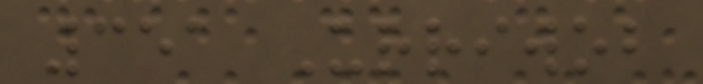351 Urriwob
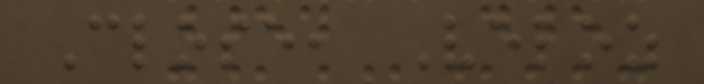Close, Veloz
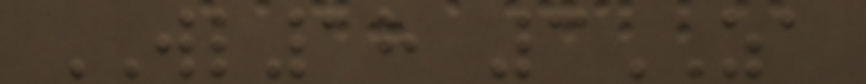WL18 3ZA
